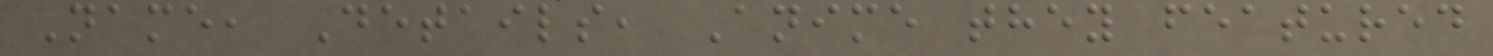Name, Details, Anime they featured
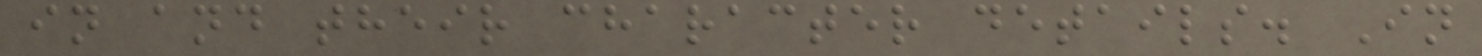in and their character details. In
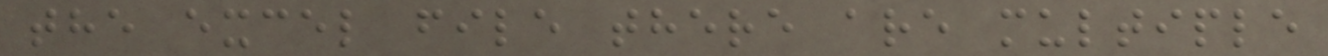the excel file there are multiple
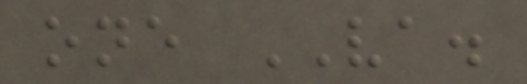one VA.
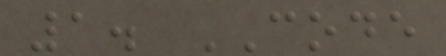1. CODE
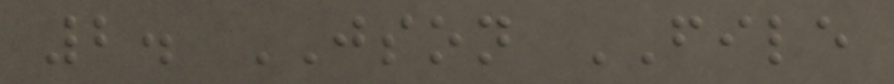2. JSON FILE
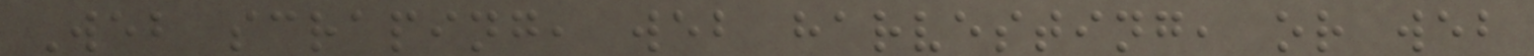Web scraping, web harvesting, or web
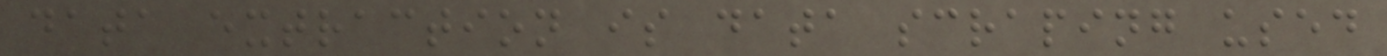data extraction is data scraping used
